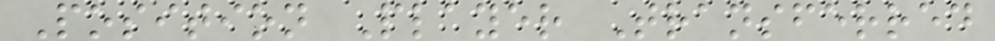Position Player Transferred
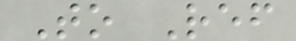To Ref
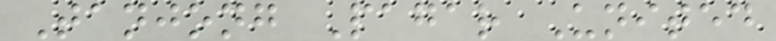Tanjong Pagar United
